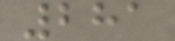281
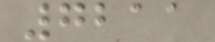7211
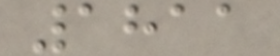1811
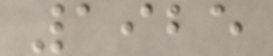1925
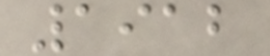1912
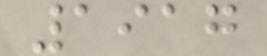1917
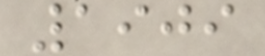1909
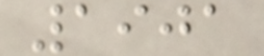1901
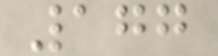177
